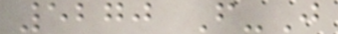5270 F-J
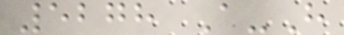5278 A-H
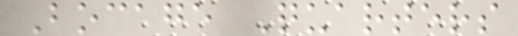Bocage Quarters
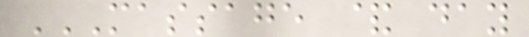MASSAGE & DAY
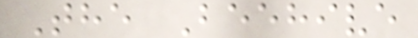The Beehive
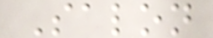Salon
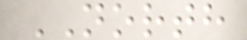NORTH
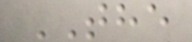THE
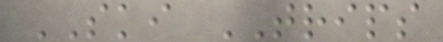SKI TRIPS
